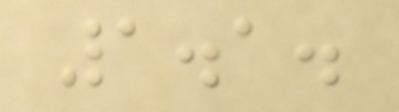1.1.
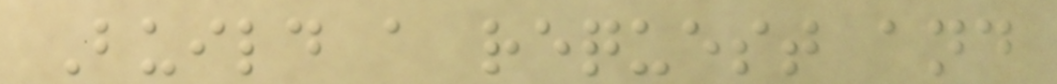Build a request and
